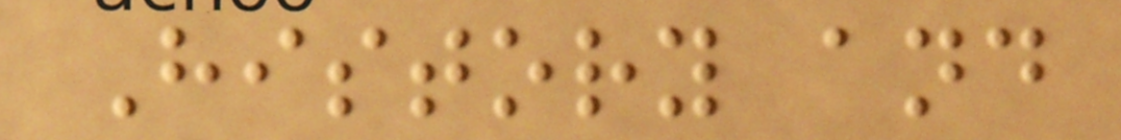History and
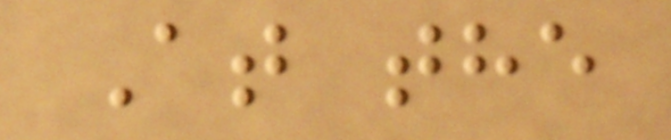At the
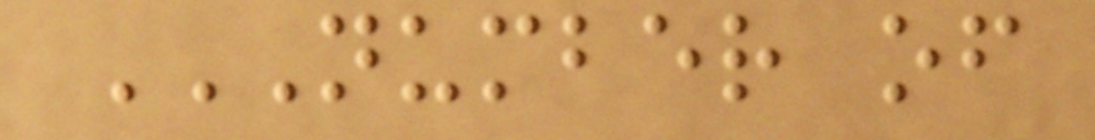NUMBER OF
